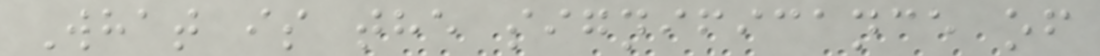What is the significance of
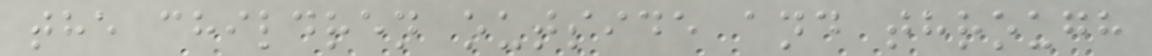the children outside and through
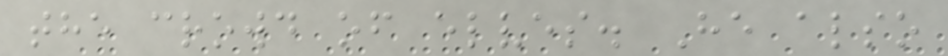the crowd of elves. He also
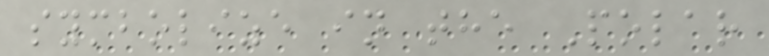symbolize in the Polar
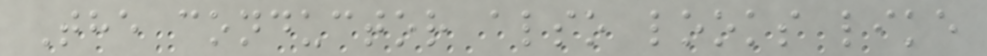The conductor also looks like
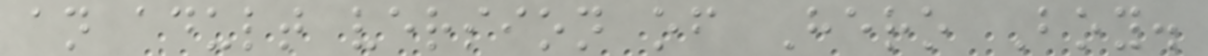an adult version of Hero Boy.
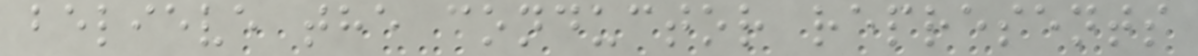believe the conductor represents
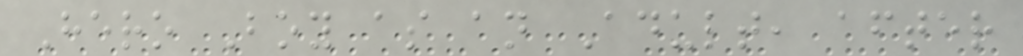Hero Boy as an Adult, after
